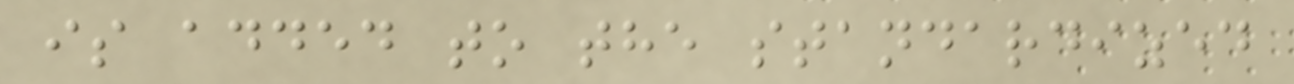is added to the standardized
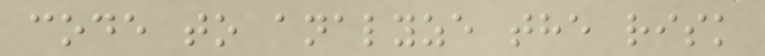code to analyze the risk
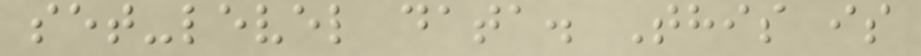set-level data. This is
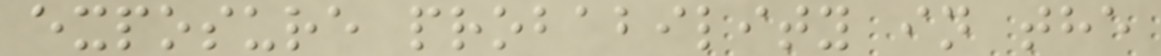exposure probability in the
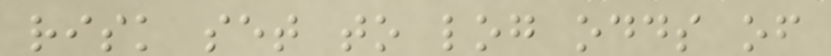risk set to log odds of
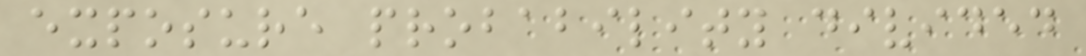exposure probability divided
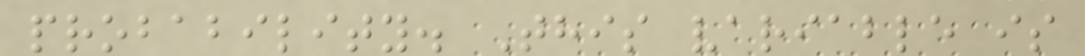probability. This variable is
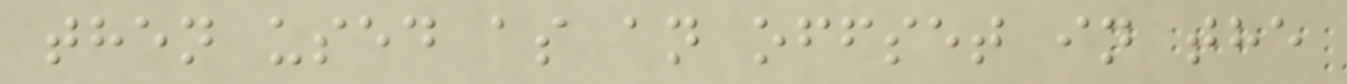then used as an offset in the
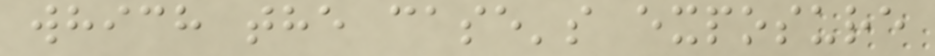which the case's exposure
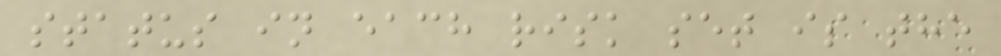status in each risk set is the
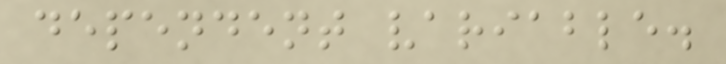dependent variable.
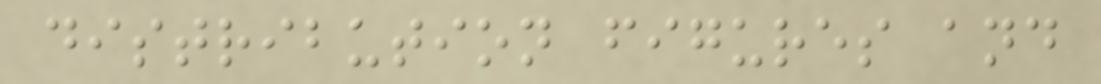distribution figures and
